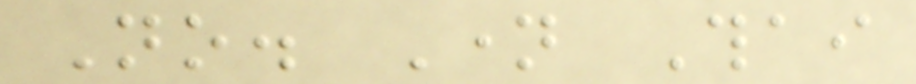No. Name Thai
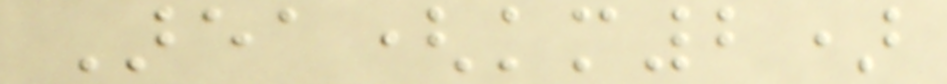Area(km2)
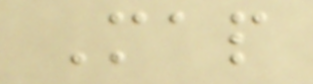Map
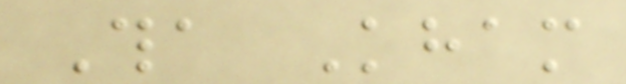Tha Kham
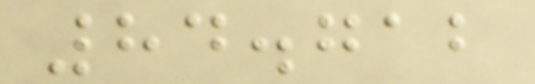84.712
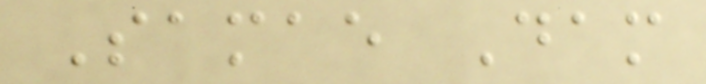Samae Dam
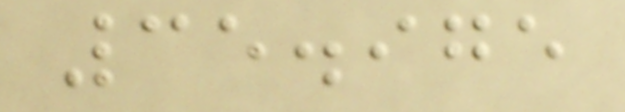35.975
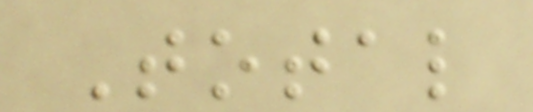Total
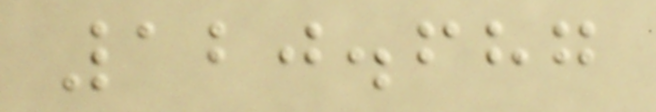120.687
